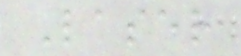Laser
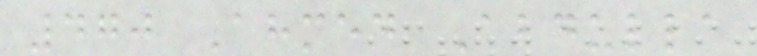470 Ahmed Abdulla
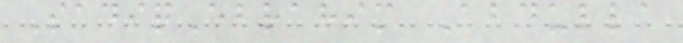SadiqEbrahim Abdulla
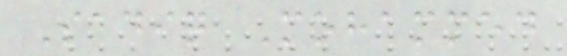Sadiq Mohammed
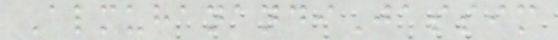AlmuhanandiJassim
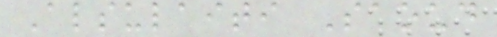Alsulaiti Saoud
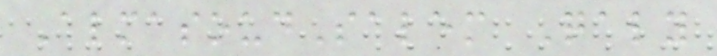AlmasoudSalem Qaly
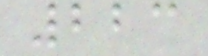223
